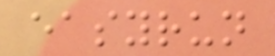easyrun
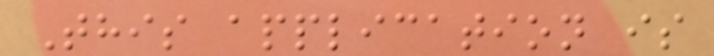This application is
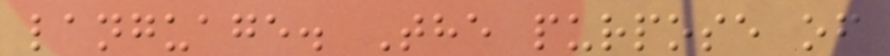language. The purpose of
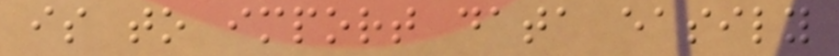is to import data easily
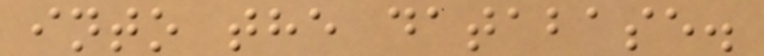into the database.
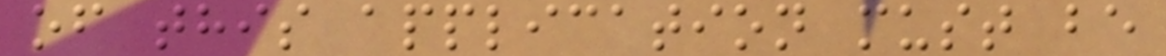of this application must be
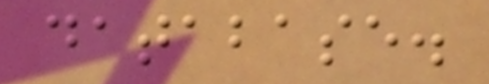database.
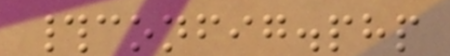#config.php
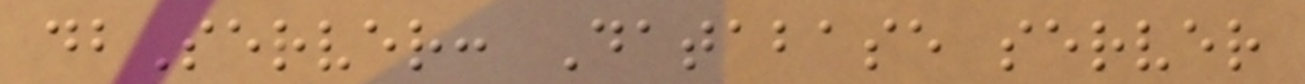dbServer: Database server
